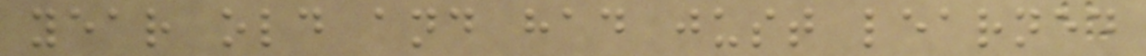year old and had just learned
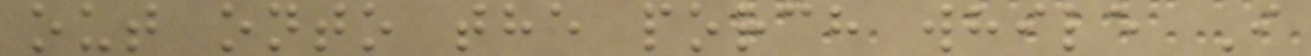out onto the porch while I
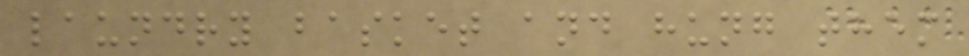laundry basket and hung them
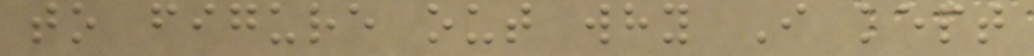to figure out why I kept
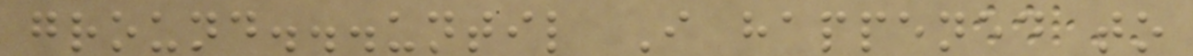ground...until I happened to
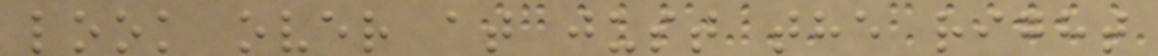look over at just the right
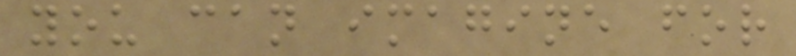you can imagine for
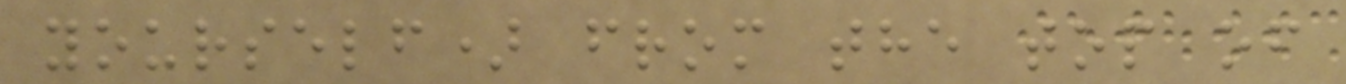yourself) from the top of
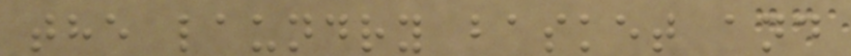the laundry basket and
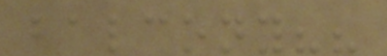balcony??
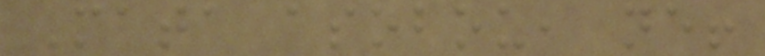Mata asobou, ne!
